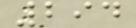294
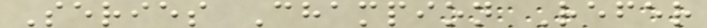Series Champion Refer
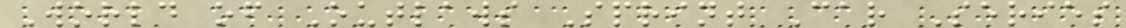World of Outlaws Sprint Car Series
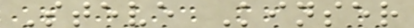Steve Kinser
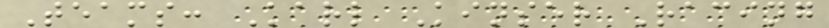Teams: Karl Kinser Racing
